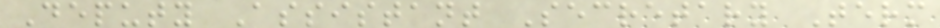Deputy Assistant Secretary Term
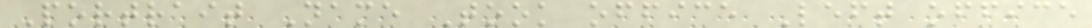Portrait Name Took office Left office
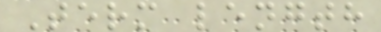Term length
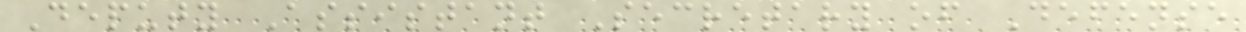Deputy Assistant Secretary of Defense
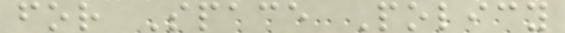for Space Policy
